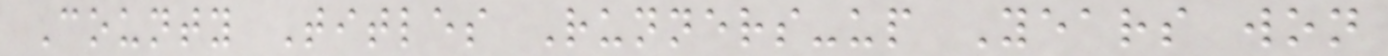County Titles Runners-up Years won
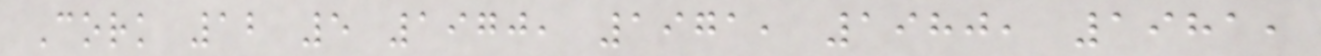Cork 12 5 1970, 1971, 1980, 1981,
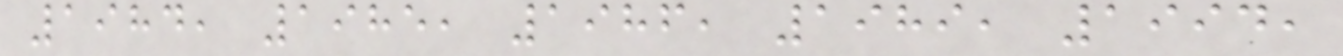1984, 1985, 1986, 1989, 1994,
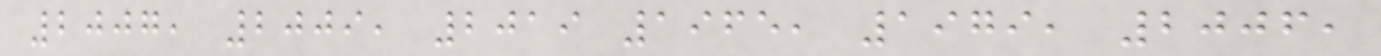2007, 2009, 2019 1965, 1979, 2006,
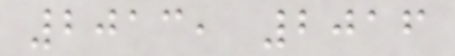2013, 2016
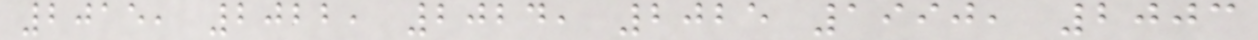2015, 2022, 2024, 2025 1990, 2003
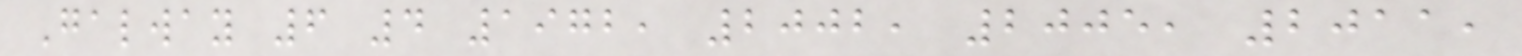Galway 6 4 1972, 2002, 2005, 2011,
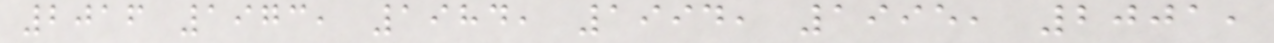2016 1973, 1984, 1994, 1995, 2001,
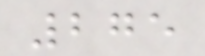275
